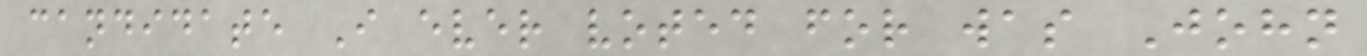candidate I ever voted for was John
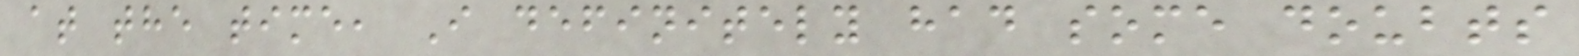at the time, I definitely had some doubts
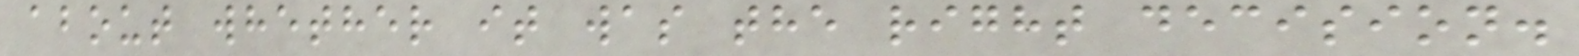about whether it was the right decision.
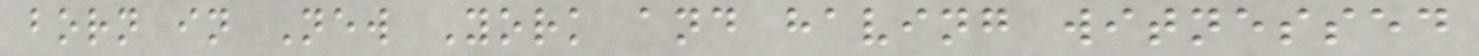born in New York and having witnessed
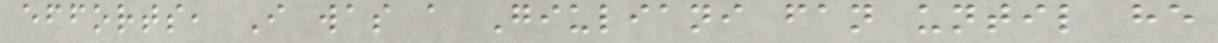efforts, I was a Giuliani fan until he
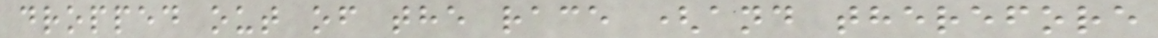dropped out of the race (and therefore
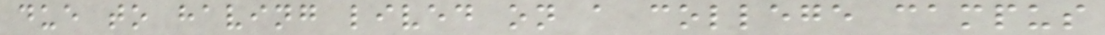due to having lived on a college campus
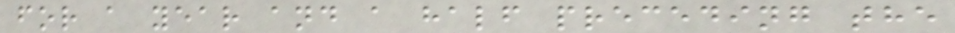for a year and a half preceding the
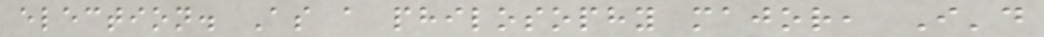election. As a philosophy major, I'd
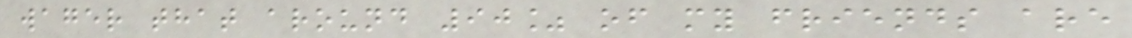wager that around 90% of my friends are
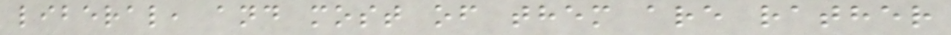liberal, and most of them are rather
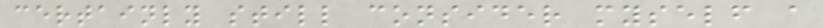certainly still consider myself a
